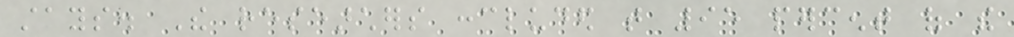stays. The researchers concluded that 95 percent of the
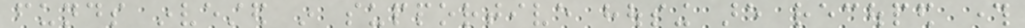funds invested in supportive housing are recouped through
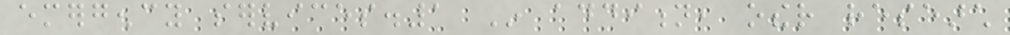emergency services.1 In addition, other research
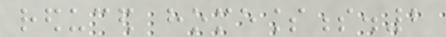reduced homelessness.2
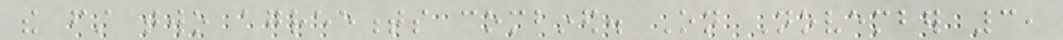the first two agreements combined. On November 3,
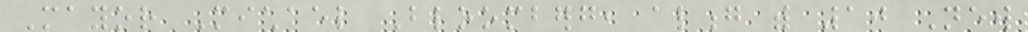Mayor Michael Bloomberg, along with 10 New
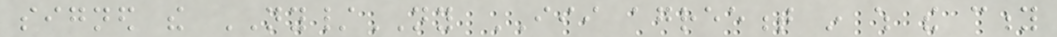signed the NY/NY III agreement in which the city
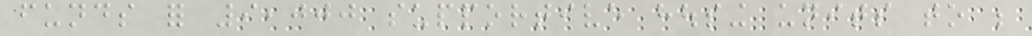funds for 9,000 supportive housing units to be
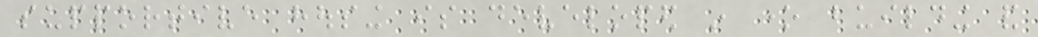supportive housing is developed in one building and
